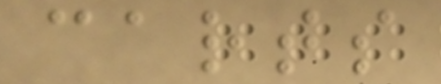carts
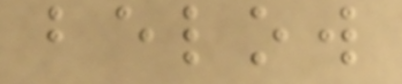below
